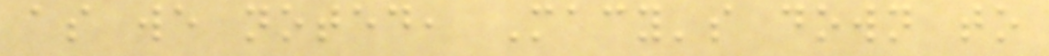as we noted, Macy's down to
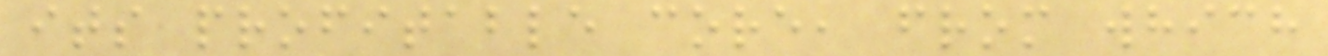its profitable core, from which
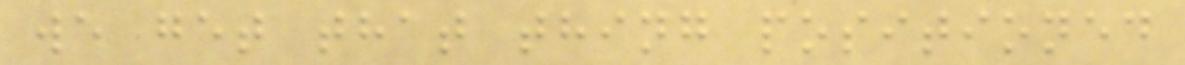we get that thing positioned
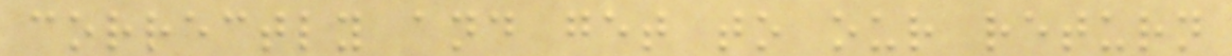correctly and get to our return
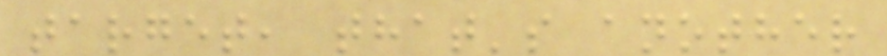target, that's another
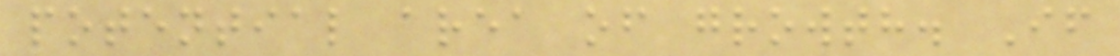potential area of growth. If
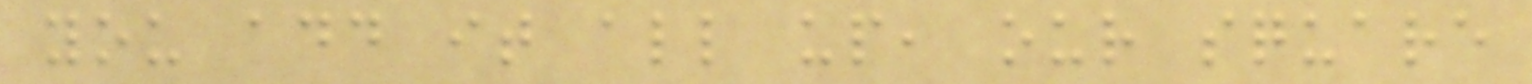you add it all up, our square
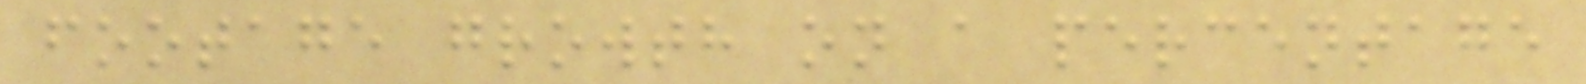footage growth on a percentage
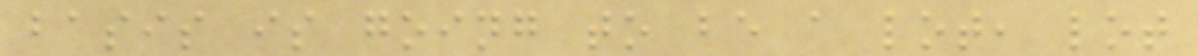basis is going to be a lot, lot
